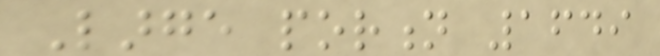Large portion 1649
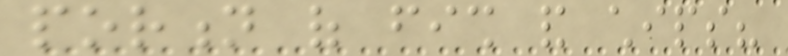portion of fish and chips?
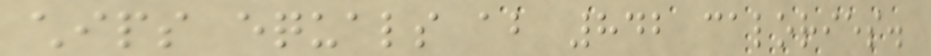chips equals about 842 calories.
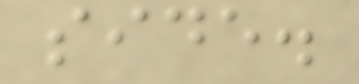side.
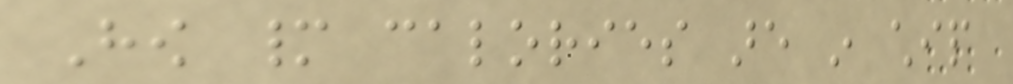How many calories are in chip
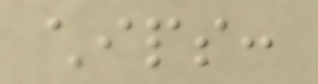chips:
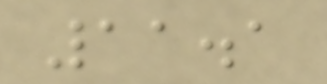11.1
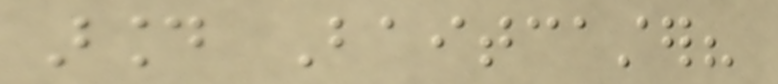around Baitcaster?
